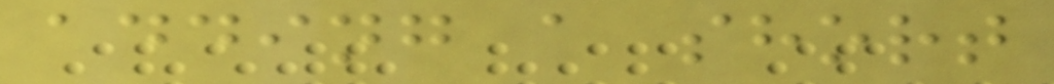adding a short
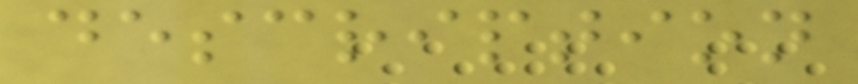description
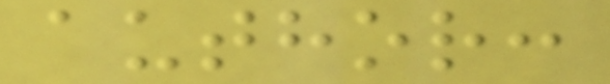author:
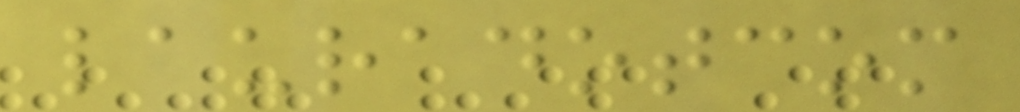lauradotcom
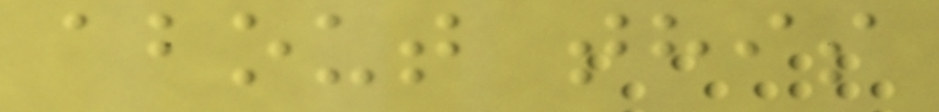about this
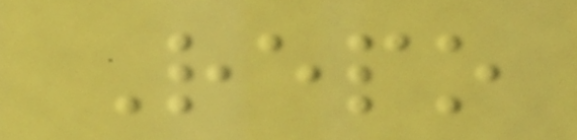Repo
